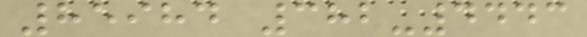85984 382-4443
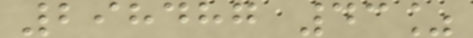298487 43%
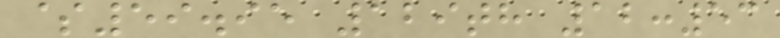$59.95 129th 12:53
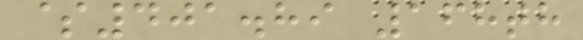$401.89 168th
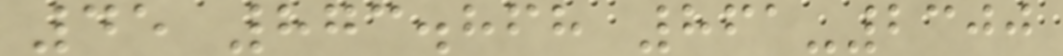45 873.868 861-2300
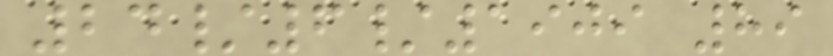24/6/1909 89
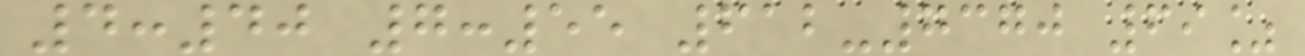4:40 7:55 612-7370 69%
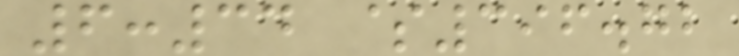6:34 $396.72
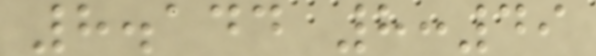8.144 8:49
